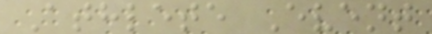Athlete Event
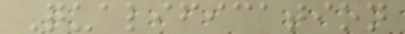Qualification
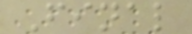Final
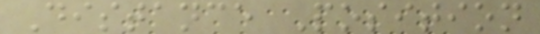Distance Position
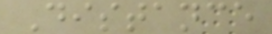Distance
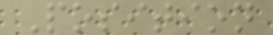Position
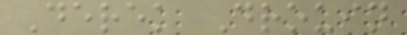Derek Drouin
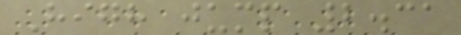High jump 2.31
